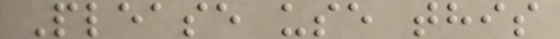Please use this
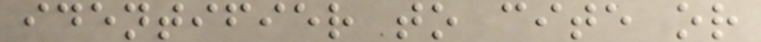identifier to cite or
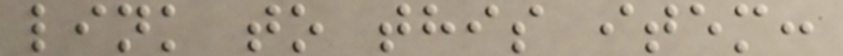link to this item:
